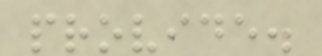provide.
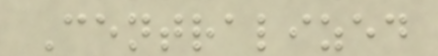Centralized
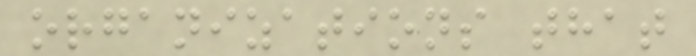organizations that
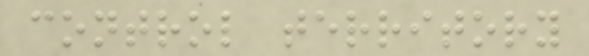control territory
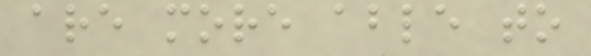are more able to
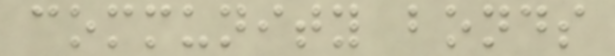community bonds
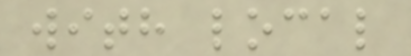with local
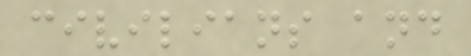civilians and
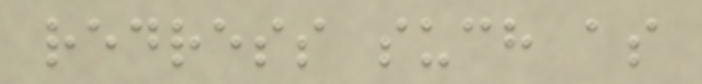redress such as
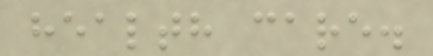health care.
